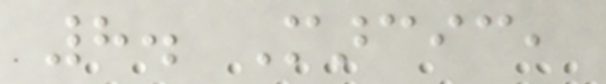8. Marcic,
